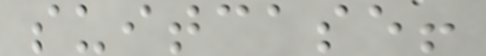suitcase!
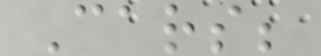Cars;
